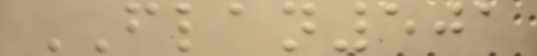FLAN501
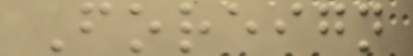Foreign
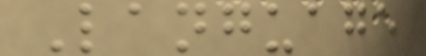Language
